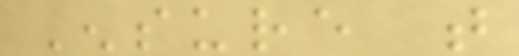Ensure that
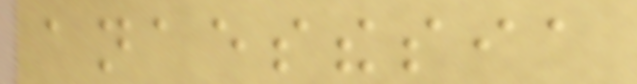anaesthesia
